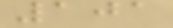101
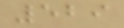529
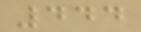444
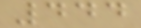444
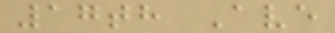17th Ave
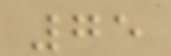75
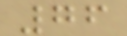76
